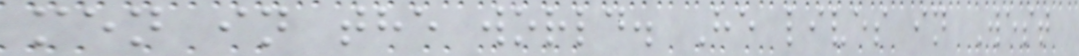men in the world. He lives in West
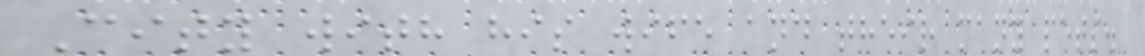City with his wife and their many pets.
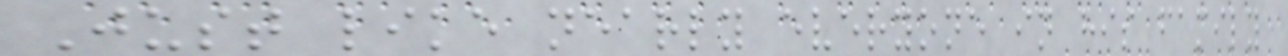Just like nearly everyone in his family
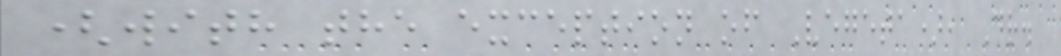(with the exception of Vegeta), Dr.
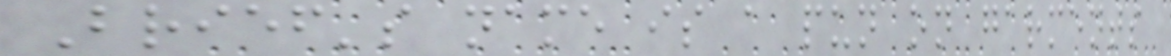Brief's name is a pun on garments
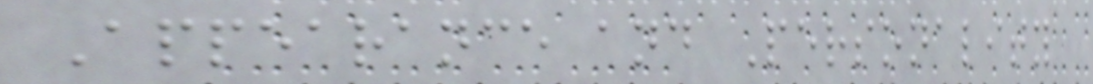Appearance and Personality
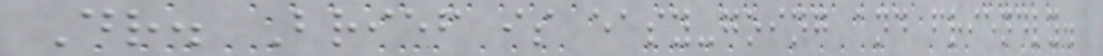Dr. Brief is easy-going and friendly.
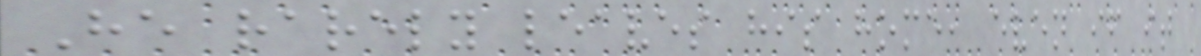He rarely leaves his home, even if it
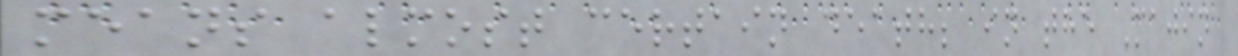means almost certain death; in the Majin
